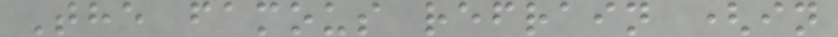The famous refrain (in
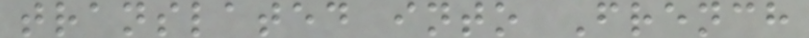translated into French
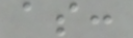as:
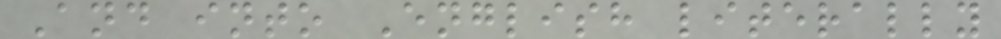And into English literally
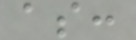as:
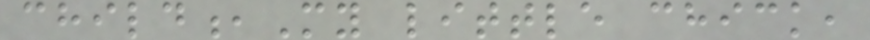child,My little chick,
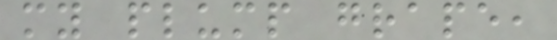my plump grape,
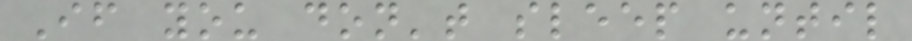If you don't sleep until
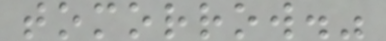tomorrow."
